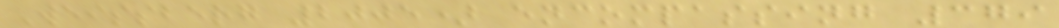Weissberg 2005) encompassing 379
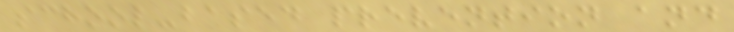school-based prevention and
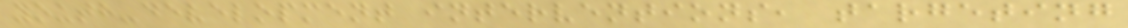youth-development interventions, targeting
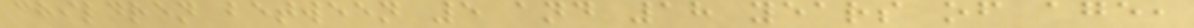children between 5 and 18 years of age,
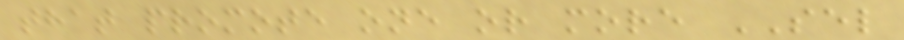that promote one or more SEL
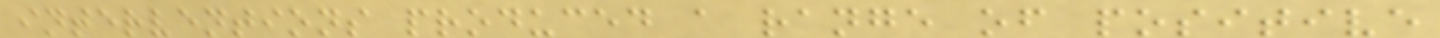interventions produced a range of positive
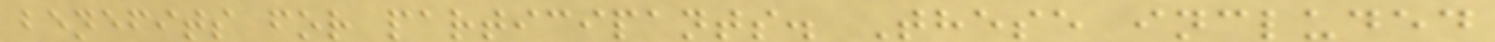benefits for participants. These included
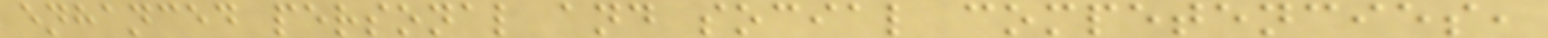enhanced personal and social competencies,
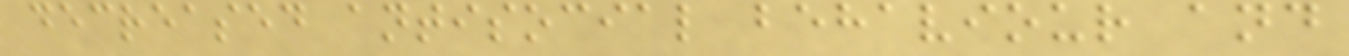decreased antisocial behaviour and
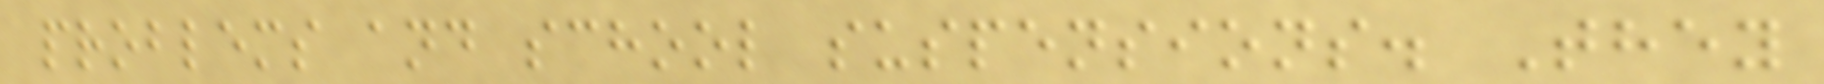problems and school suspensions. They
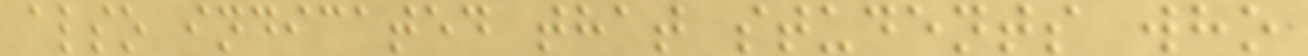also indicated that students who
